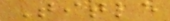Title
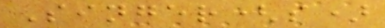Singer(s)
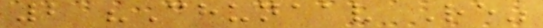2 "Chunaav Re"
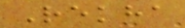Rekha
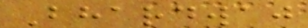Bhardwaj
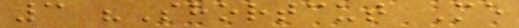3 "Shortcut Me
